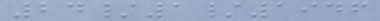24/1/1946
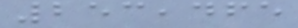253,465
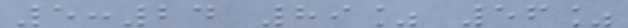5:24 89% 56%
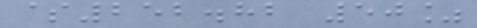$252.82 50%
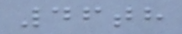46th
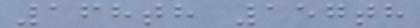168th 157th
